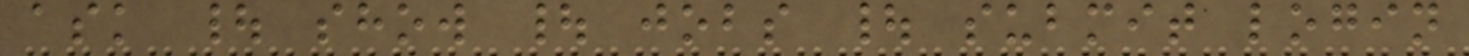ask | show | jobs | submit login
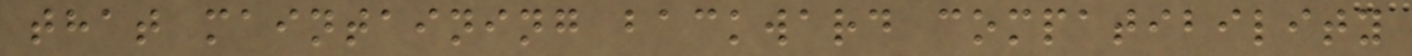that maintaining backward compatibility
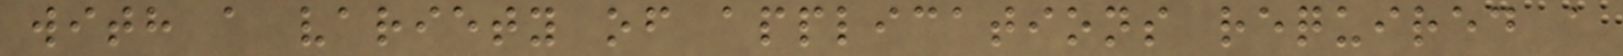with a variety of applications required a
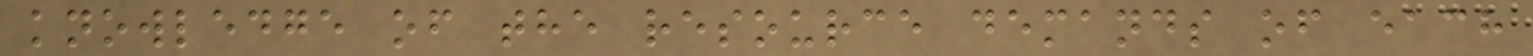knowledge of the resource demands of each
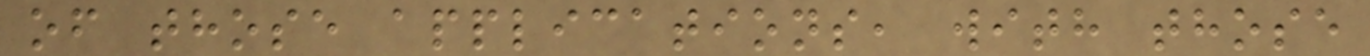of those applications, with those
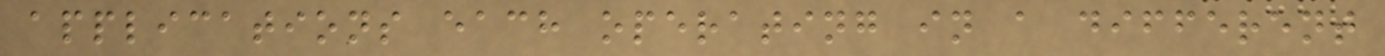applications each operating in a different
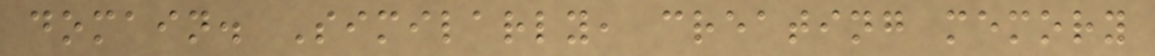domain. Similarly, creating memory
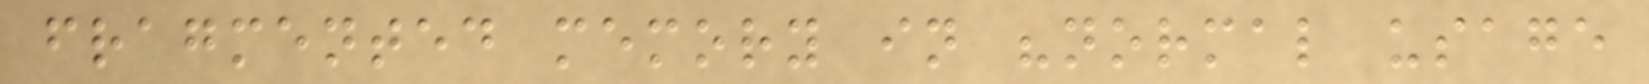fragmented memory in "normal usage
